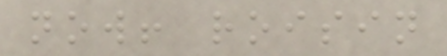now! roisin
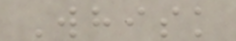Whisk
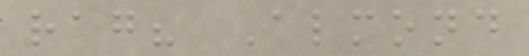rag? Almond
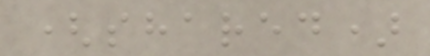(shared)
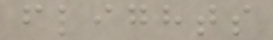flights
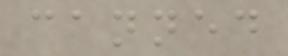canned
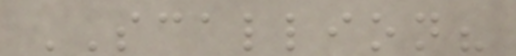SCALLION?
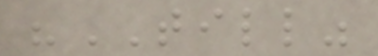"TILL"
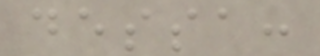dessa:
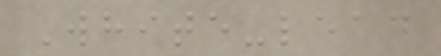White-lead
